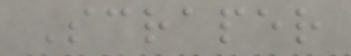Scraper
